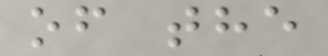of the
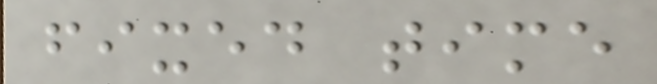fixed time
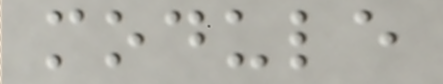module
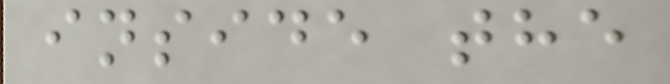inside the
